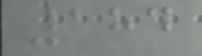184
